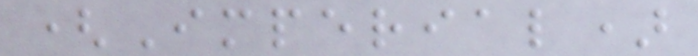(Imperial)
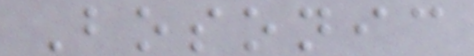Bosonic
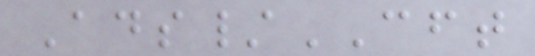Ads/CFT
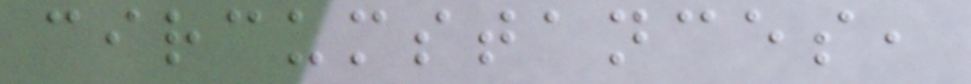circumstances,
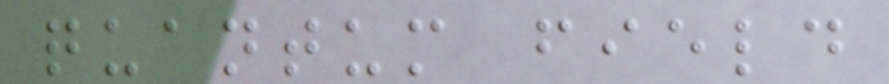quantum field
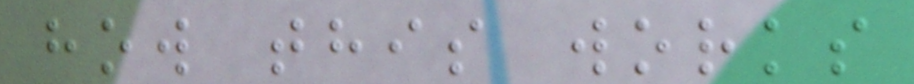how this works
